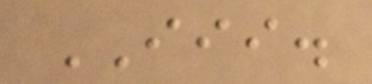III.
